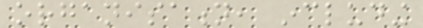organisation, including
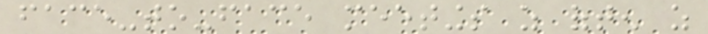face-to-face meetings as often as
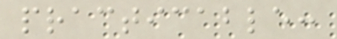practicable:
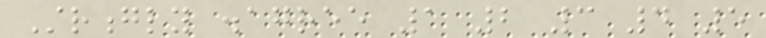Strongly disagree 1 2 3 4 5
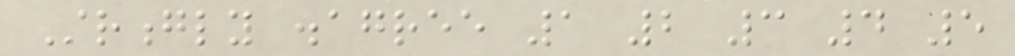Strongly disagree 1 2 3 4 5
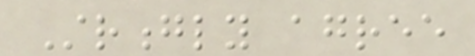Strongly agree
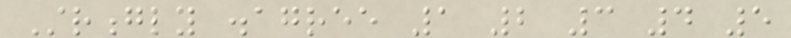Strongly disagree 1 2 3 4 5
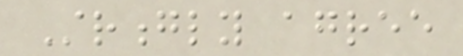Strongly agree
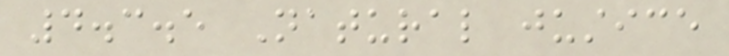4.3.5 Natural justice
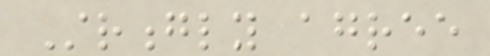Strongly agree
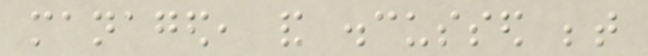managed, and discussed between
